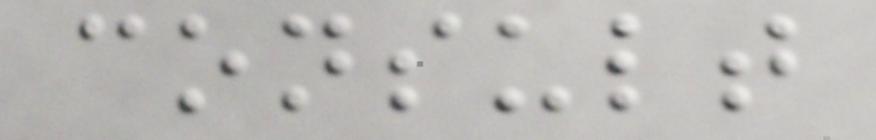consult
